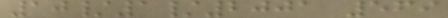10/1/2001 569
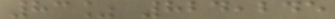83% 824,245
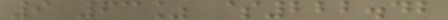9 63% $222.42
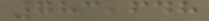783,648
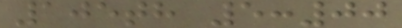105th 5:00
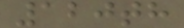120th
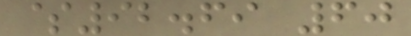$92.69 60
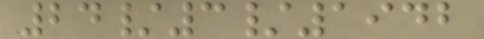24/3/1942
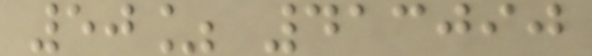50% 413090
